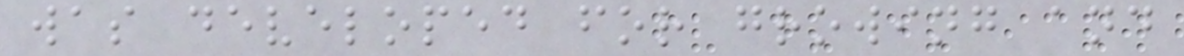was developed for growing and
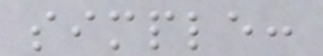simple:
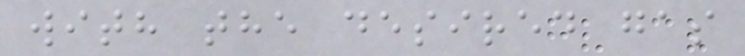with the desired gas
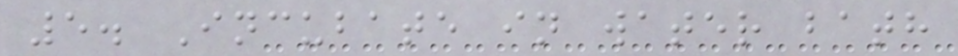5. Incubate in water bath
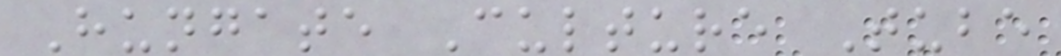Hungate Culture Tube
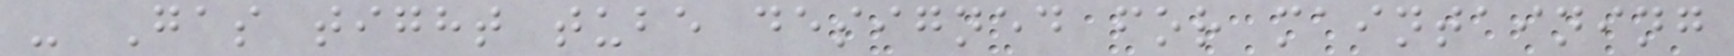- Gas tight tube designed for maintaining
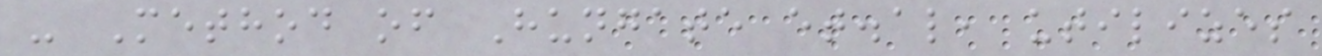- Method of Hungate et.al, utilizes
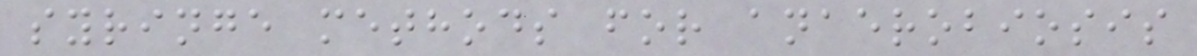syringe methods for anaerobiosis
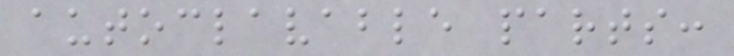autoclavable parts:
